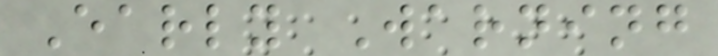Early Warning
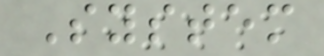System
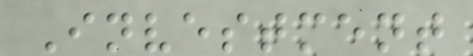Investment
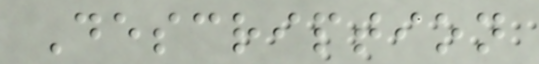Description
